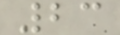23
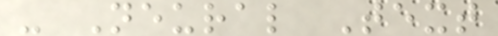- Neural Text
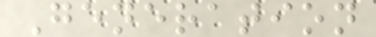Generation
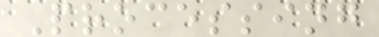Processing
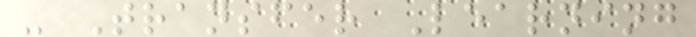- Transfer Learning
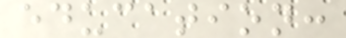education:
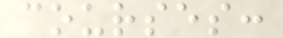courses:
